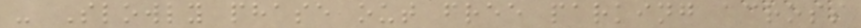- Slowly phase out free parking across
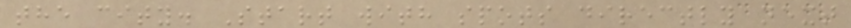the city. Start with spots directly next
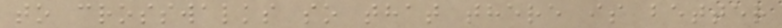to crosswalks so that there is better
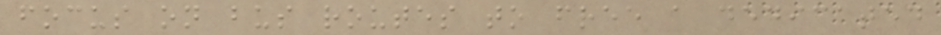focus on bus routes to free a dedicated
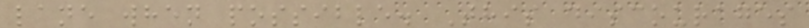lane when possible. This discourages
